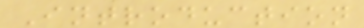Introduction
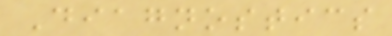Diagnostics
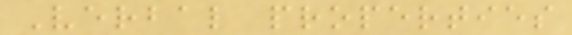Verbal properties
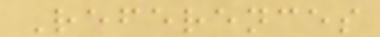References
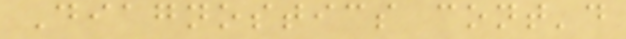Diagnostics cont'd
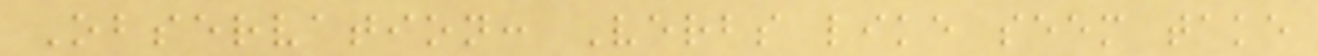Observation: Verbs like seem take
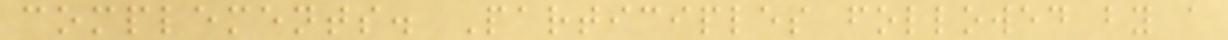complements. Participles followed by a
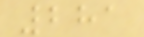281
